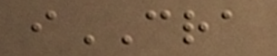iCRA
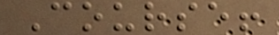Course!
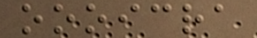oooicra
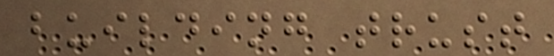building trust
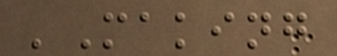'Making
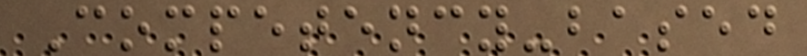Competency-based
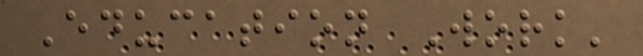Education Work'
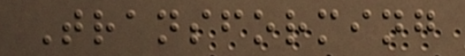Transforming
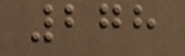278
